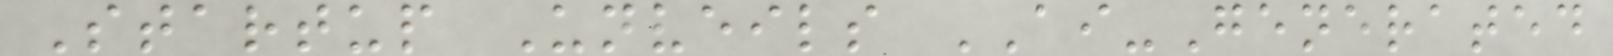Startup Unveils AI-Generated
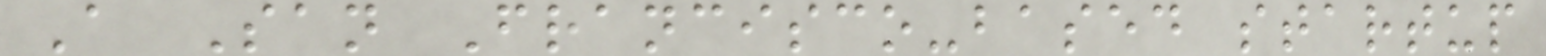A San Francisco-based startup
